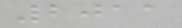2011
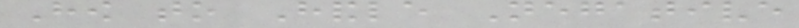How to Handle Negative
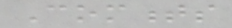Comments
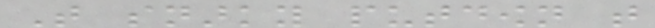That snarky putdown that
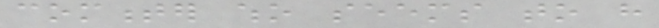commenter who seems to have
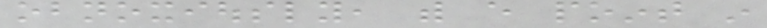obnoxiously, with every point in
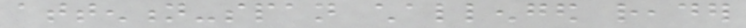attention-span challenged reader
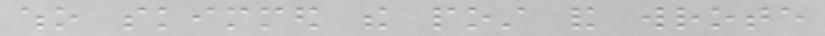who skimmed the post and wrote
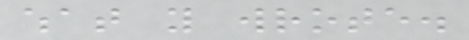what you wrote.
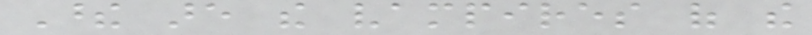These are the vampires of the
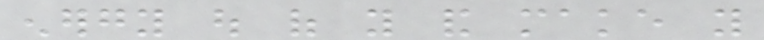energy out of you and make you
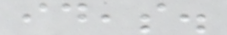ideas.
